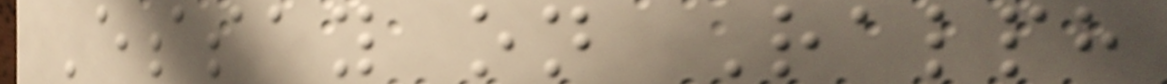Essay on Ralph
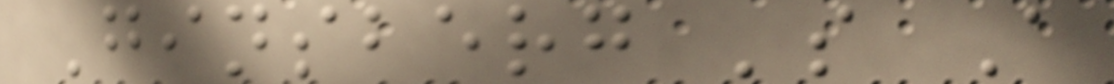Ginsberg 's A
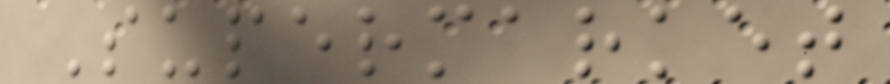Supermarket
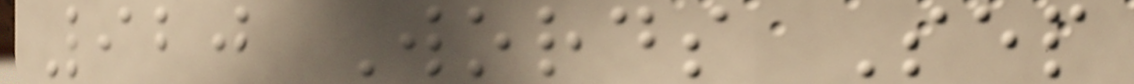920 Words Sep
